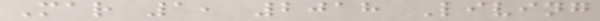Mar 1, 2018 Living
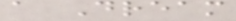a Dream
